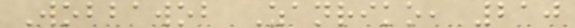Wobbawob Zanriko, 210
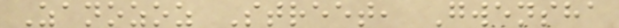Zanozoz Street, Gwensha
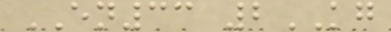EN33 2KG
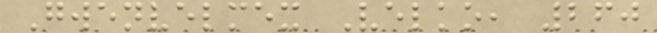Gwenvelmex Velko, 260
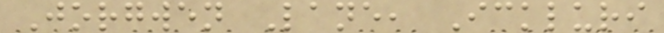Jorgwen Lane, Ickluri
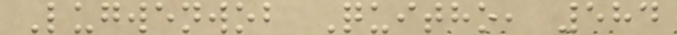Lugwenwob Quitho, 584
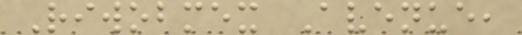Riwobmex Avenue,
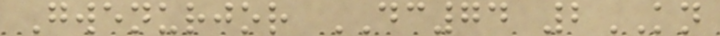Gwenurjor DC74 2KN
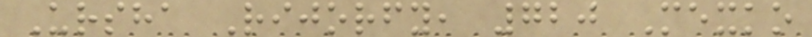Ursha Rijorfy, 720 Mexko
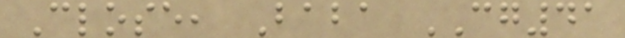Close, Baba CG41
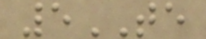5TE
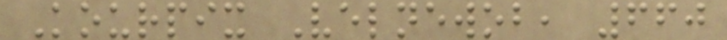Kourpix Velnewob, 660
